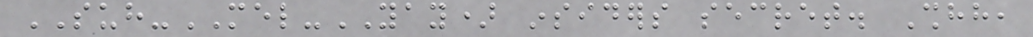SUH-MEL-YAY) insiders secret. Shhh,
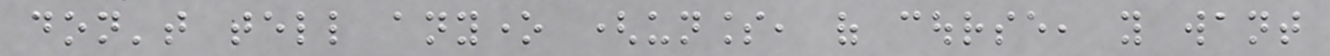don't tell anyone (unless, of course, you want
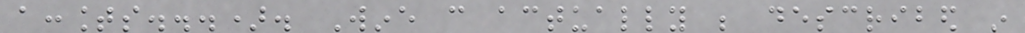accounts...). Wine can actually be described in
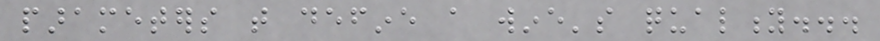parameters that define a wine's quality...
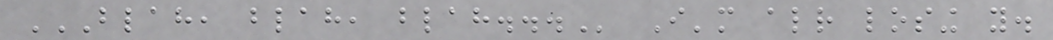BLAH, BLAH, BLAH... I'm already losing you.
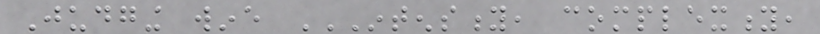Judging wine INTENSITY, COMPLEXITY,
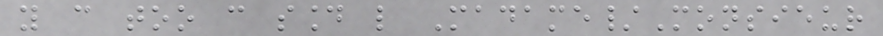you can too can sound like Madame/Monsieur
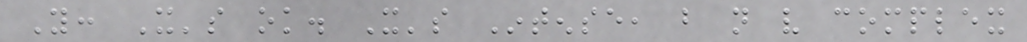You: It's ok. It's Intense, but not very complex
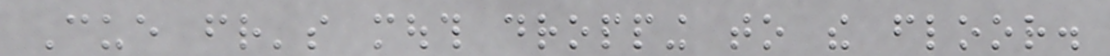Cue friend's mouth dropping to the floor.
